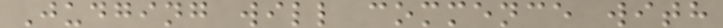Judging will commence with
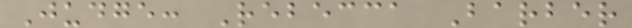Judge: Rebecca Barber
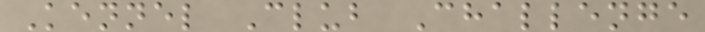Kennel Club Challenge
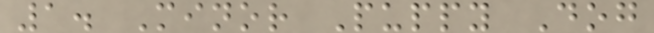1. Minor Puppy Dog
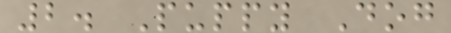2. Puppy Dog
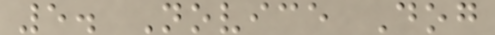5. Novice Dog
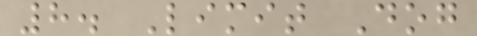8. Limit Dog
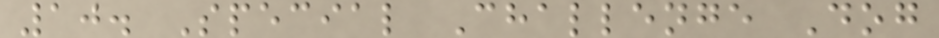10. Special Challenge Dog
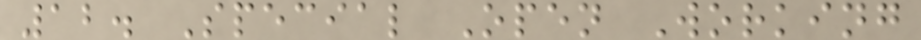12. Special Open Working
